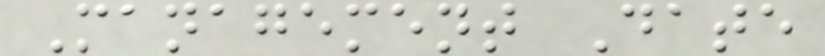Management Date
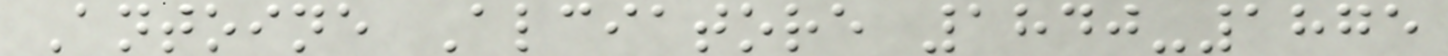Antoine Alciatore 1840-1875
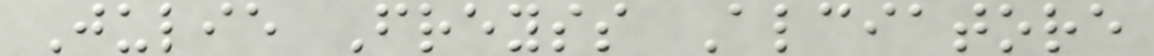Julie Freyss Alciatore
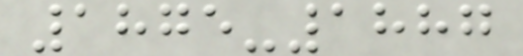1875-1887
